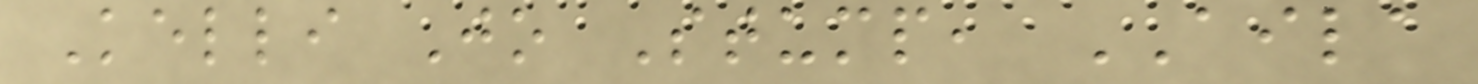Kelli Jo Stump, AILA
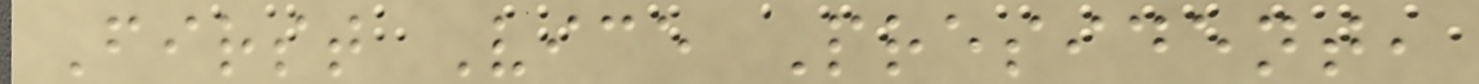First Vice President,
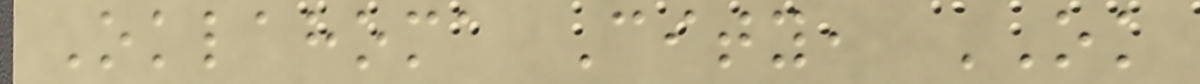Oklahoma City, OK
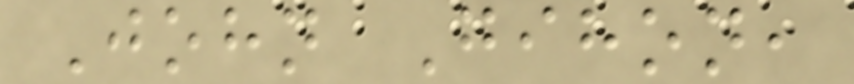John Gihon,
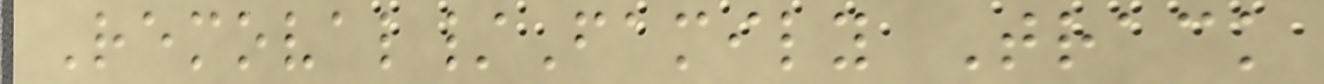Removal/Family Track
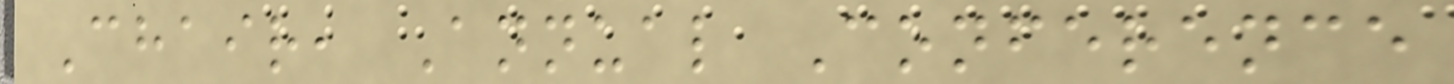Chair, Annual Conference
